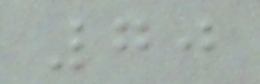70
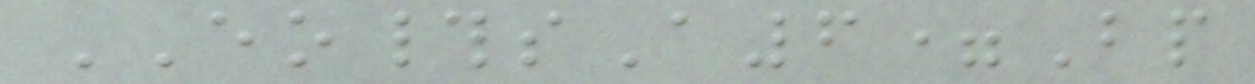EO#sA6=Bp
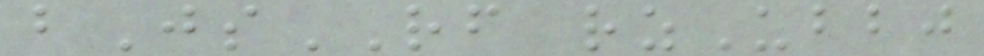bJsRF rzUbbj
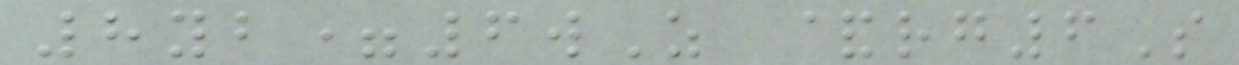8yb=6wZ &rg6S
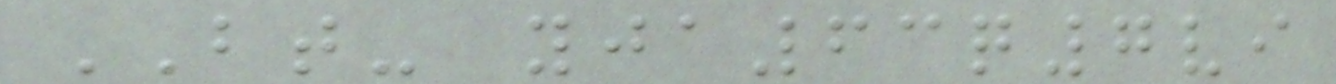BT- yja63q7vi
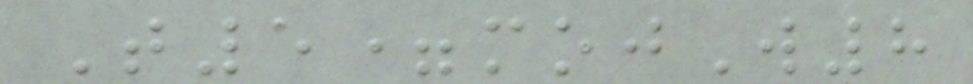T5=mojW8
